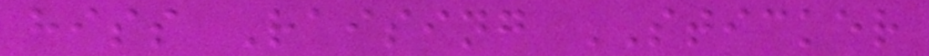hiss Raising STICKER
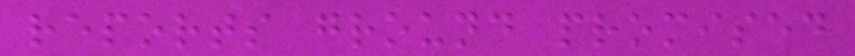reports ground promised
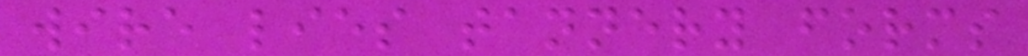wire lies tannery forms
